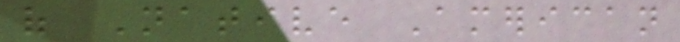of Native American
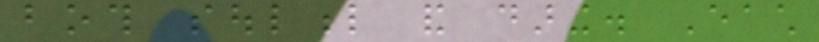both soulful and daring. Each
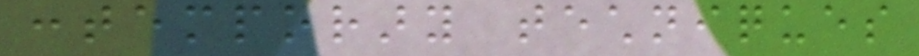contemporary techniques
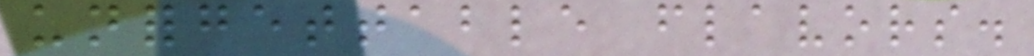unforgettable flavors.
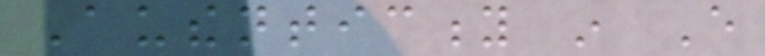Authenticity in Every
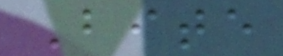Bite
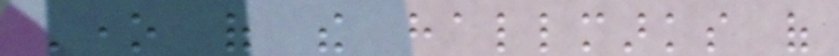One of the hallmarks of
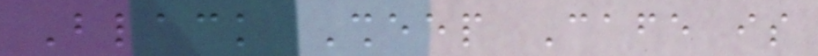Black Sheep Cafe is
